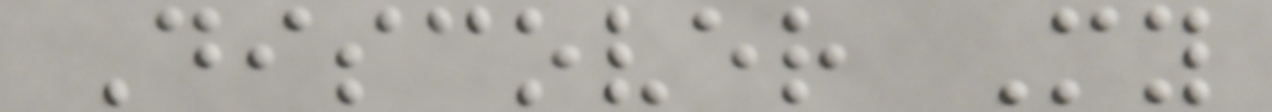Discover My
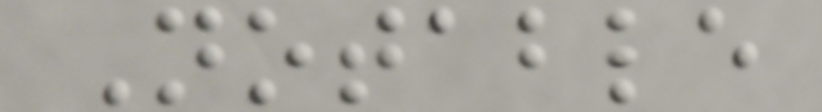Notable
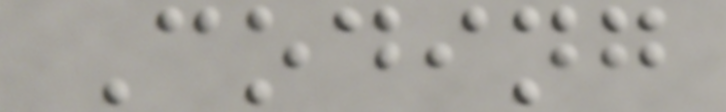Coding
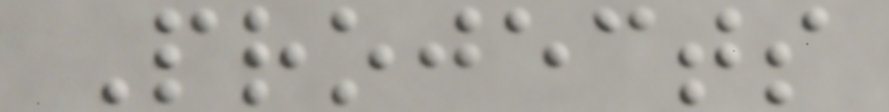Projects
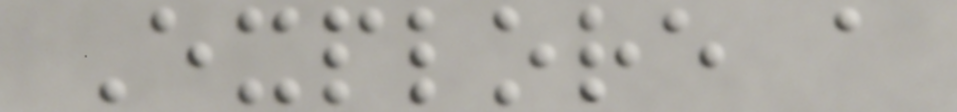Explore a
